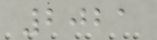2021
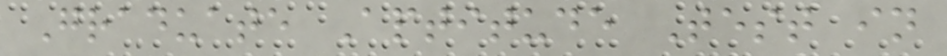Graduate Aptitude Test in
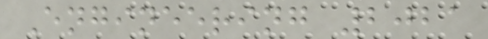Engineering 2021
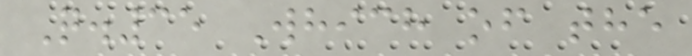Q.35 Which of the
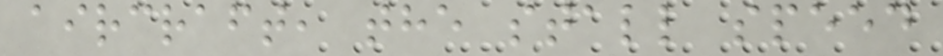aircraft, the stall speed
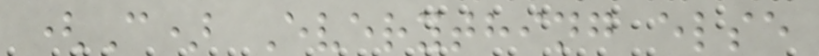(C) Everything else
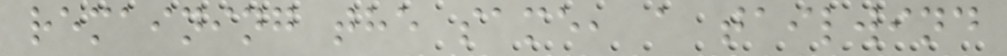remaining the same, a tailwind
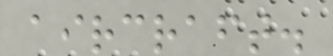aircraft.
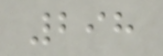298
